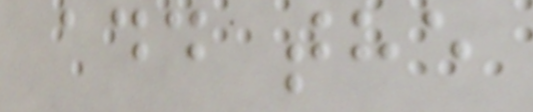add the
